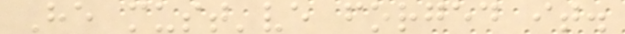He must've forged it.
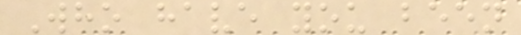Who have you been
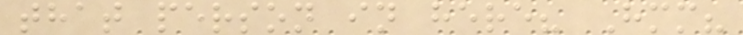that person in here? Hmm?
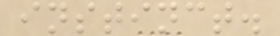instinct.
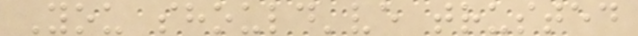You should've trusted
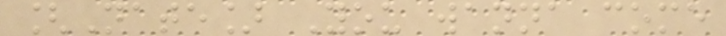[Nate] You wanna come
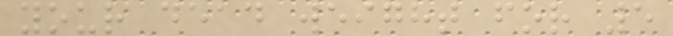your dead weight for 5
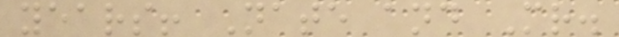years! Nate and Mr.
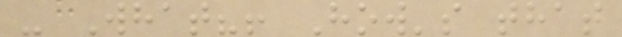- What?! How's that
